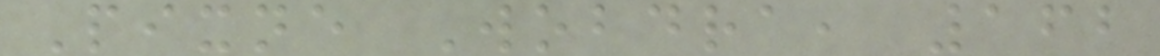Pixne Wobdra, 162
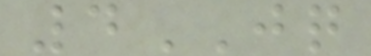4JQ
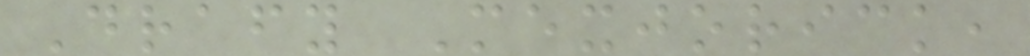Drafy Mexjorick,
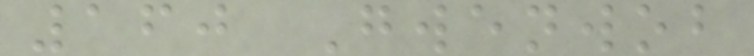160 Gwenwob
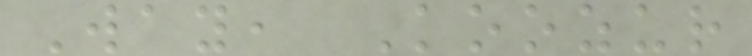Way, Koozur
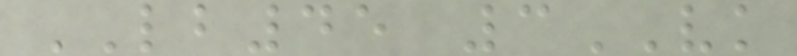LB45 3VK
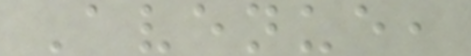Avenue,
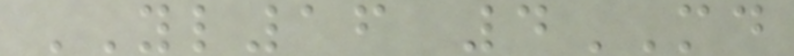YL16 4MD
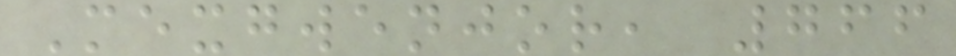Mexgwenjor, 766
